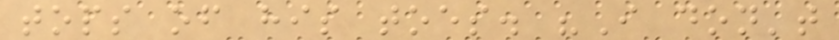tops of his toes. "I don't
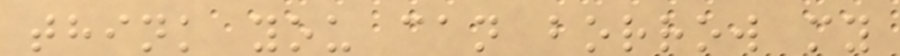think you can borrow my
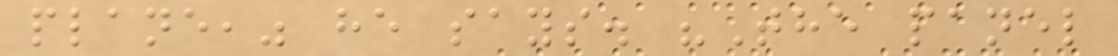plane," he says. "The panel
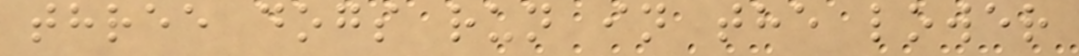three dogs run in the lower
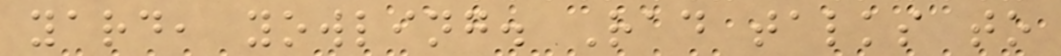yard, yowling. Rad talks to
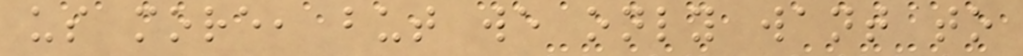us more, but we only want to
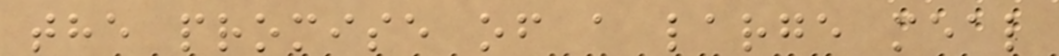the promise of a large meal
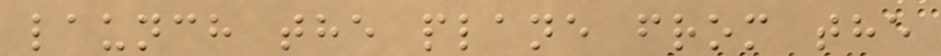launch the plane from the
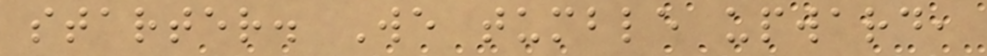starter. We tumble upward,
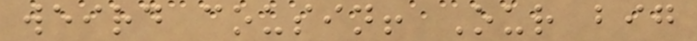weird cousin! Our big
